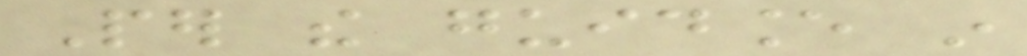Per the guidance in
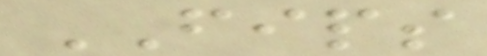FIPS
